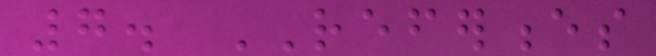7. REFERENCES
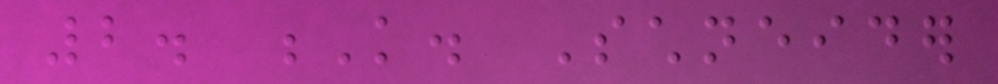2. K. Schneider
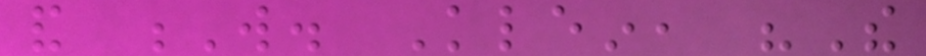and W. Klein, "The
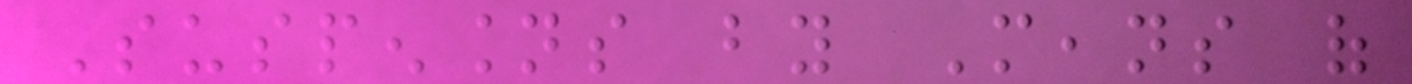Suspensions by Means of
